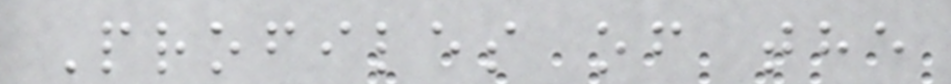Profiles of the
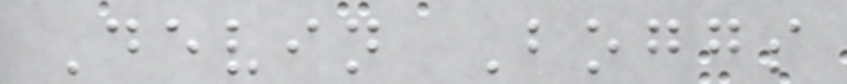Devin Boggs
